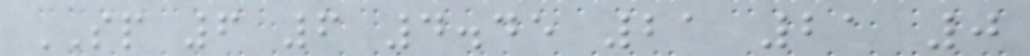SP 6 6 4.45 21 21 0
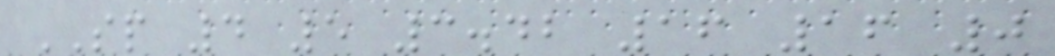SP 4 5 3.42 16 16 0
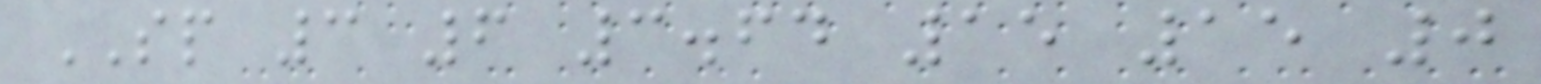SP 3 6 3.64 15 15 0
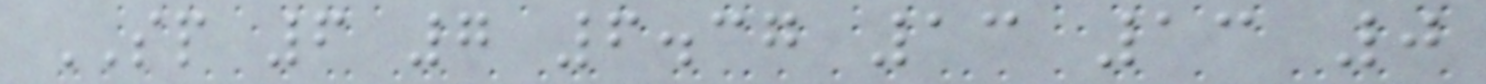SP 6 7 6.37 13 13 0
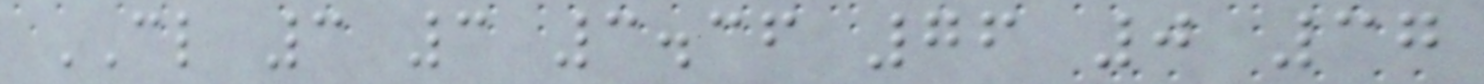CL 3 3 3.36 76 0 37
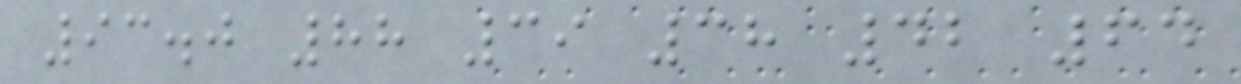93.0 88 39 38 42 64
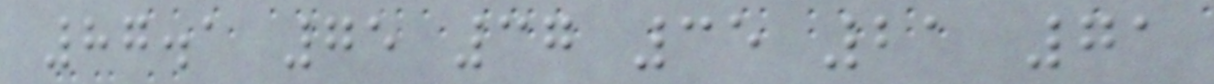87.1 75 37 35 21 71
